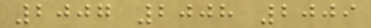2007 2008 2009
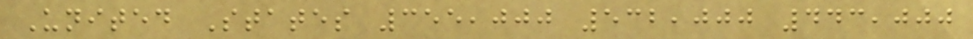United States 355,000 532,000 443,000
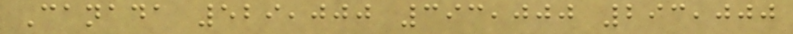Canada 529,000 393,000 293,000
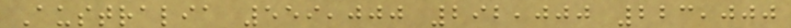Australia 559,000 292,000 223,000
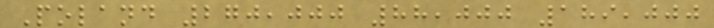Poland 270,000 88,000 189,000
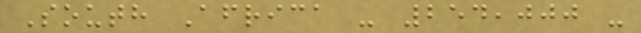South Africa - 254,000 -
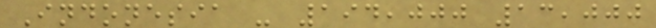Indonesia - 194,000 13,000
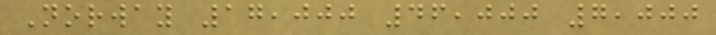Norway 17,000 46,000 7,000
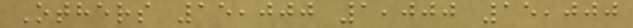Others 15,000 1,000 15,000
